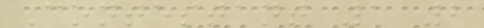Contestant 1 2
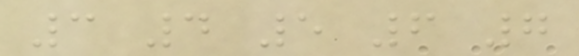3 4 5 6 7
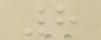8
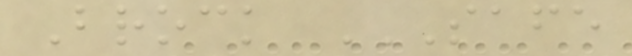Brock SAFE
